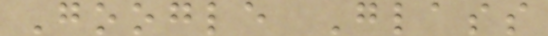Google Glass
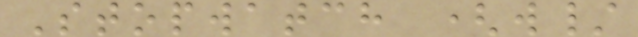Stopwatch (w/
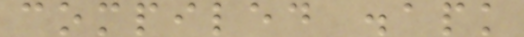compiled .apk
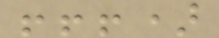!!!)
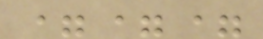===
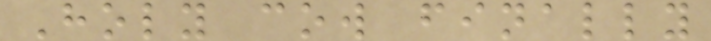Holy cow finally
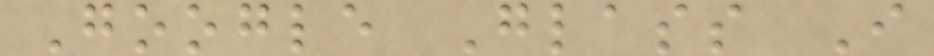Google Glass I
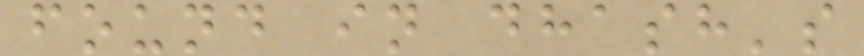found in dhash's
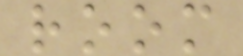room
